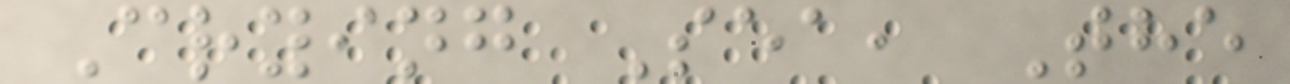Crying Sea, The
